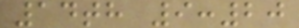14th 9:20
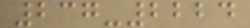237-2224
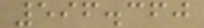596.360
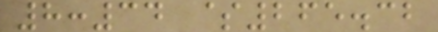8:34 $265.32
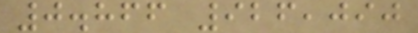0.866 926,090
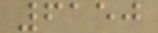6150
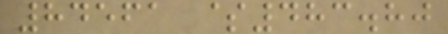84561 $483.80
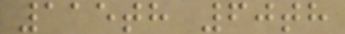115th 60th
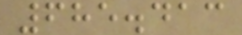685.413
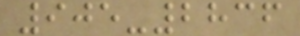905-2836
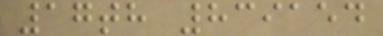17th 839154
